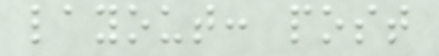layout: post
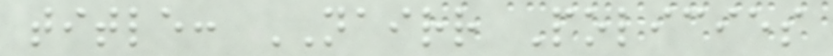title: NAIRR Policies
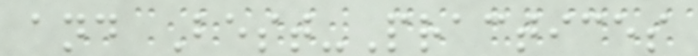and Best-Practices
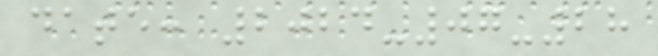date: 2024-07-28
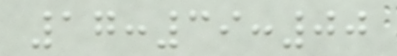17:39:00
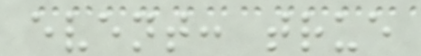event: true
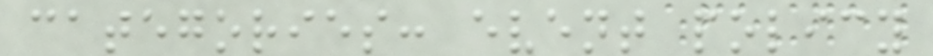categories: event policy
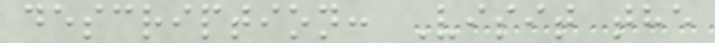description: Visit the
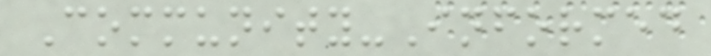Community-Informed
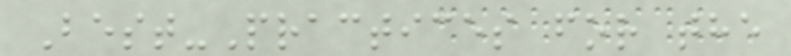Best-Practices for the
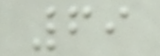69
